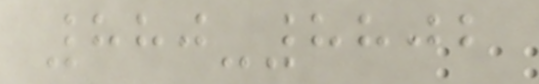880-8802
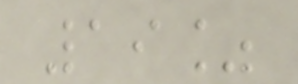19%
